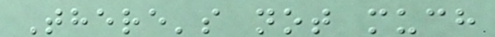There's not much
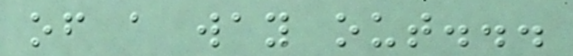of a way out...
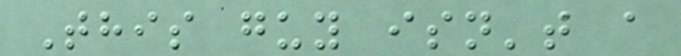This guy isn't a
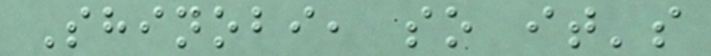Shinobi, so it's
